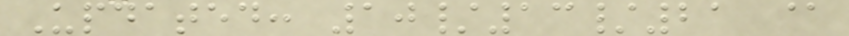Updated: 10/13/21 @
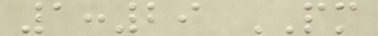1:29 PM
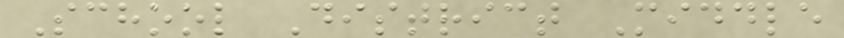School District Middle
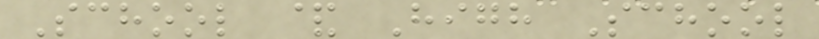School & High School
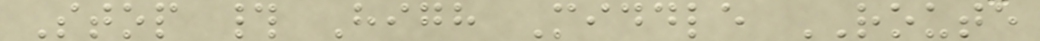Stop # High Middle ROUTE
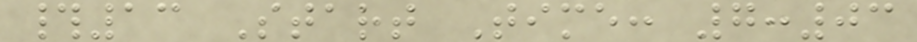#13 Start Time: 7:03
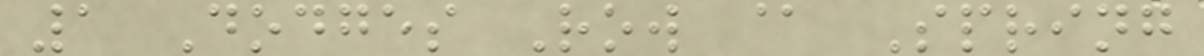1 Dodges Row @ Spring
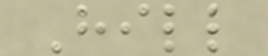Hill
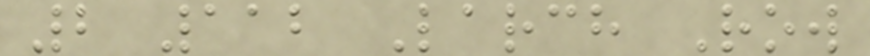2 112 Larch Row
